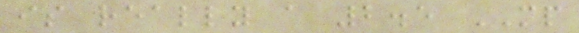is really a 2.5 MP
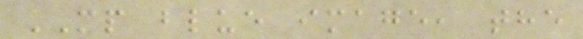MP blue image, the
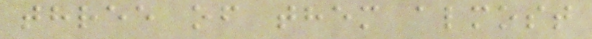three of them almost
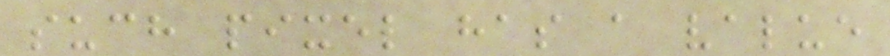such pixel has a value
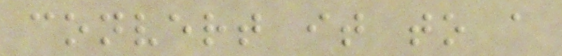convert it to a
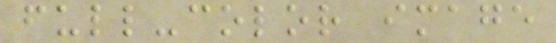full-color image
